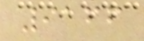9166
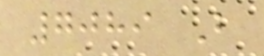7089 B
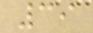39
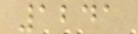1241
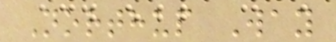Northup Way
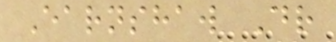Earnshaw Dr
